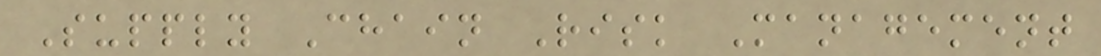Supply Chain Risk Management
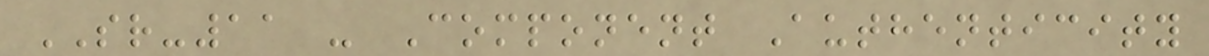SR-11 - Component Authenticity
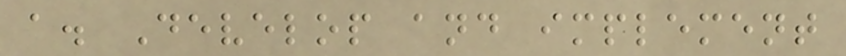a. Develop and implement
